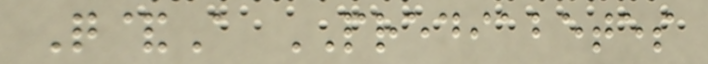Q&A PREDIABETES
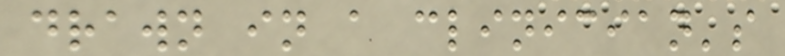drawn in a clinician's
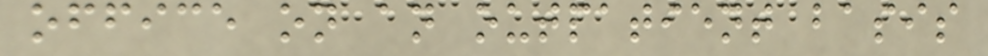office on an outpatient basis
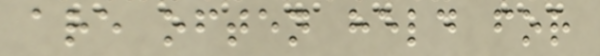are often held for
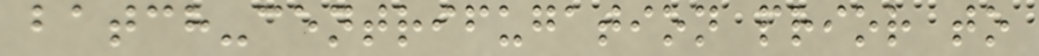batch-centrifugation prior to
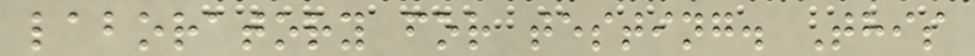laboratory for testing. This
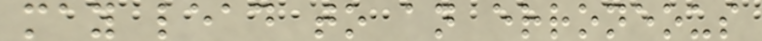may lead to an erroneous
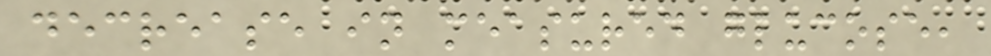decrease in measured glucose,
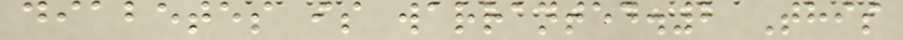diabetes is warranted.2 This
